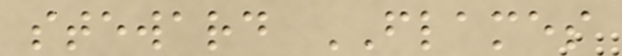steward FLAMES
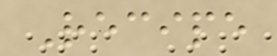Recipe
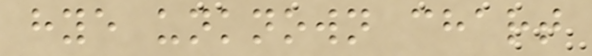hye unknown chart
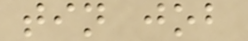tin job
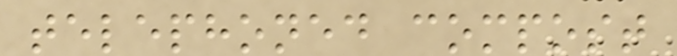telephoned compost
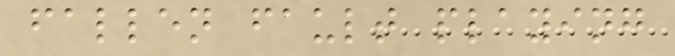fallen fault playing
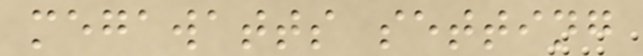megawatts setting
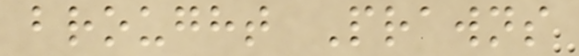brought Prawns
